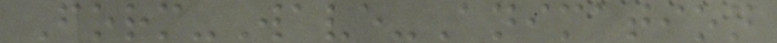Form-Wave-Animation
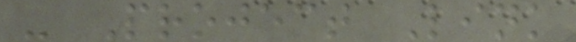- Project Link
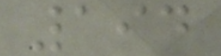194
